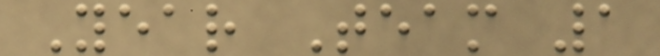Year Team 1
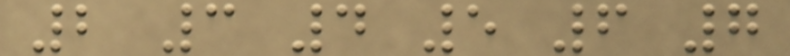2 3 4 5 6 7
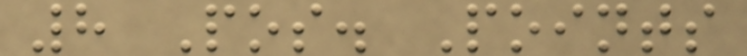8 Pos. Points
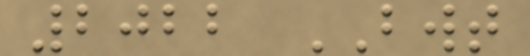2022 BWT
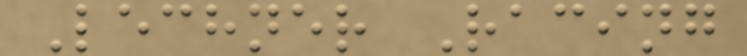Lechner Racing
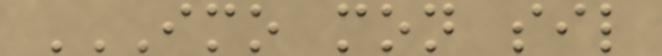IMO MON SIL
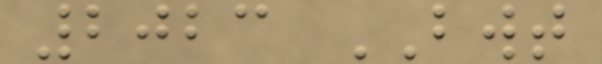2023 BWT
